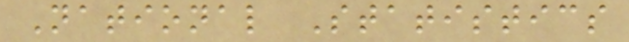National Statistics
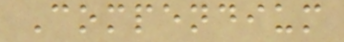Compendium
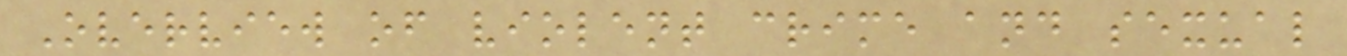Overview of violent crime and sexual
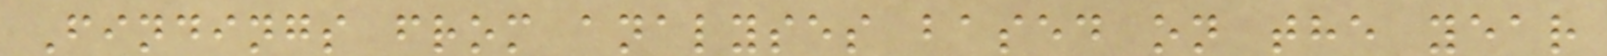Findings from analyses based on the year
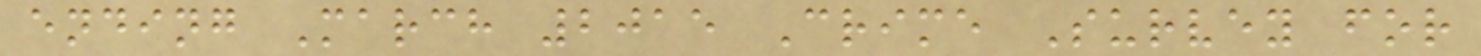ending March 2015 Crime Survey for
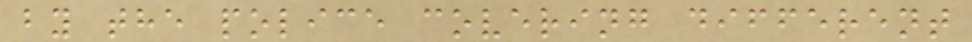by the police covering different
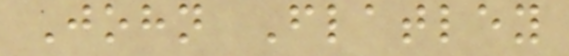John Flatley
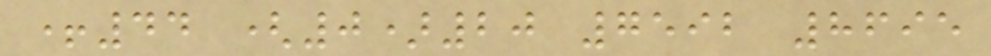+44 (0)20 7592 8695
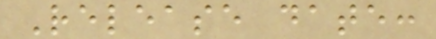Release date:
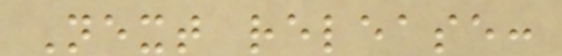Next release:
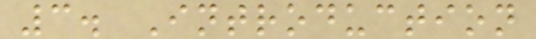3. Introduction
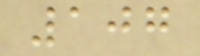107
